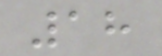18
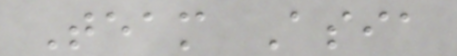Team Asia
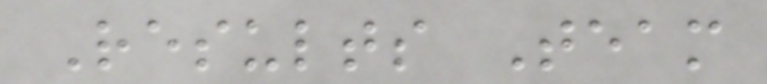Results Team
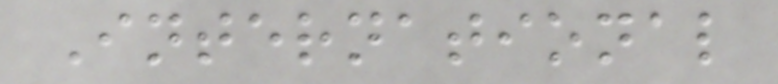International
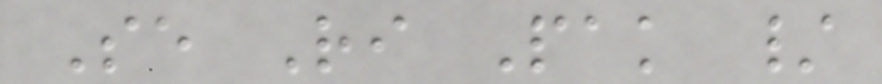Se Ri Pak /
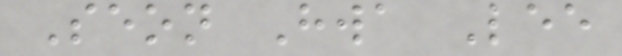Seon Hwa Lee
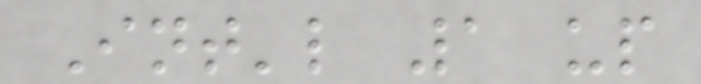Int'l 1 up
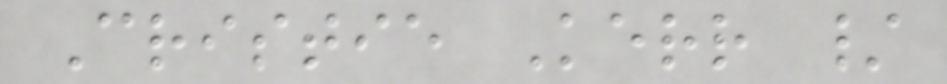Cristie Kerr /
